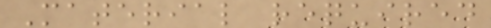Material required
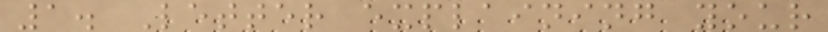1. Letter explaining your
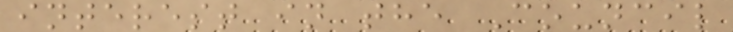interest in the Council
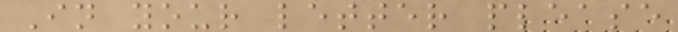In your letter please
